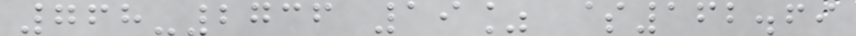768-2736 19% $162.69
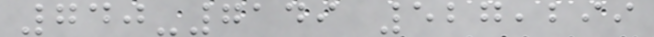740-7149 527,299
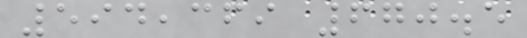594,369 670.5
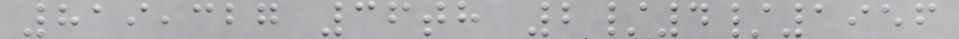819,327 36th 2/4/1956
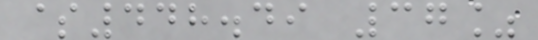$448.49 37%
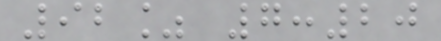92% 7:20
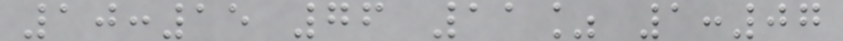10:15 76 11% 1:07
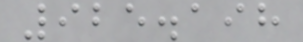925.198
